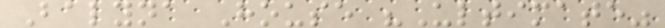Balyna House "Ultimate"
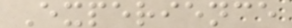Experience
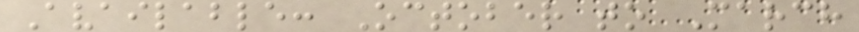Available: October to March
